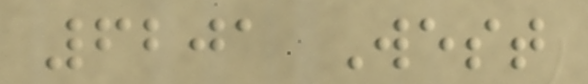6201 West
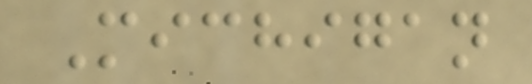Michigan
